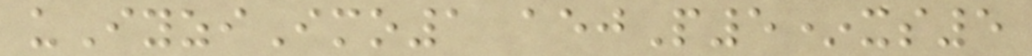uIyziImo1 aejP5*xs5
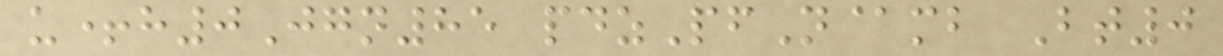u+h0Jgn85 pdzPfN@mb Bt0
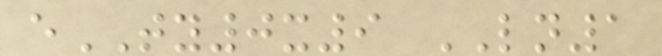eTY0x9 LN1
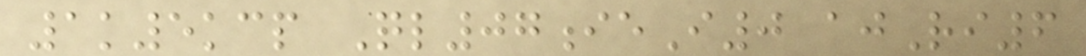1k5kcp Ql07ieI0 ajRi6
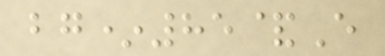bg*85&E
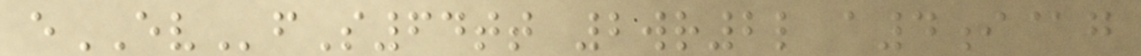eEVfS64tt 2wr2l a4i@g
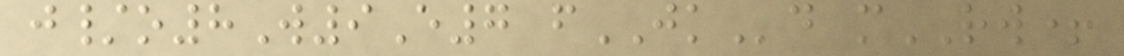j/o8W9E7 fJKd mRW+
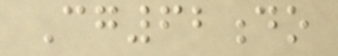Cg62do
